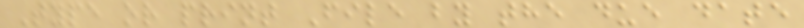Type or print File by the due date
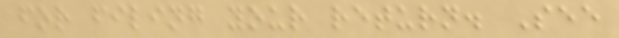for filing your return. See
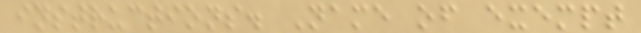instructions. Name of exempt
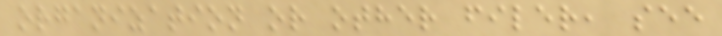organization or other filer, see
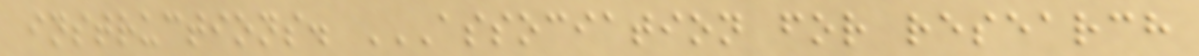instructions. ASSOCIATION FOR RESEARCH
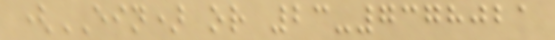(EIN) or 23-7378021
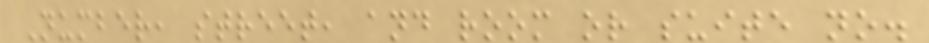Number, street, and room or suite no.
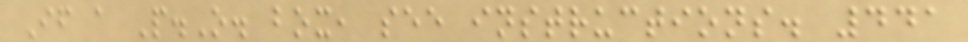If a P.O. box, see instructions. 441
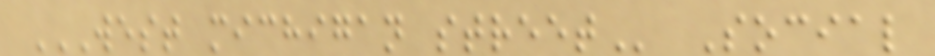WEST MICHIGAN STREET Social
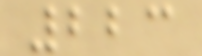223
